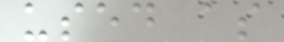used as
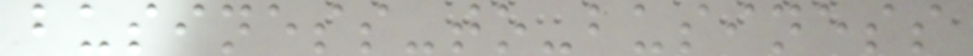business-to-business
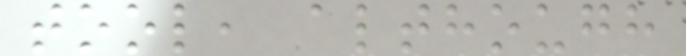tool, although
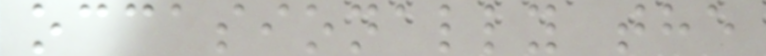occasionally the
